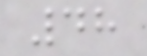48
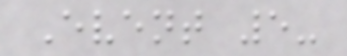Event 5-
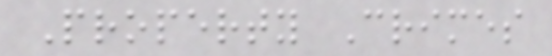Property Crimes
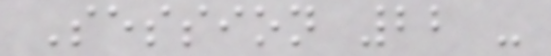Session 22 -
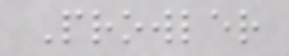Prowler
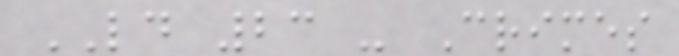LD 23 - Crimes
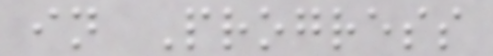in Progress
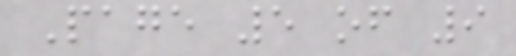Page 5 of 9
